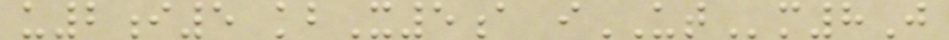u2i5 kbX5a iUTm8J
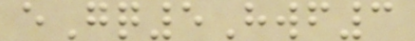eGq5Hwf3
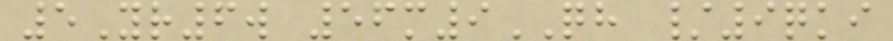5Yr6w 56m9QH /9qki
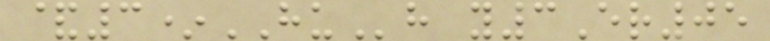&3*HUh y3Er05
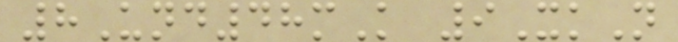8Und48mK 9XkN
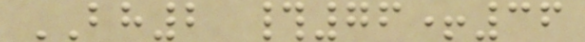BH2 #76+36
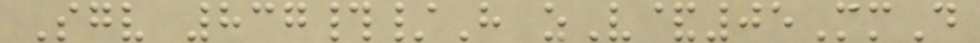Sgv 837#/H zV&05MmD
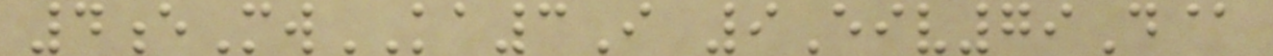4eMwKA3I 9Eiv79D@
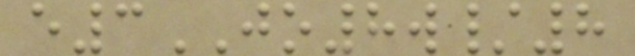e3JO8w/8
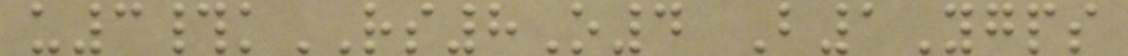u3#kRS8O4 B1Ygps
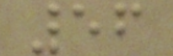56
